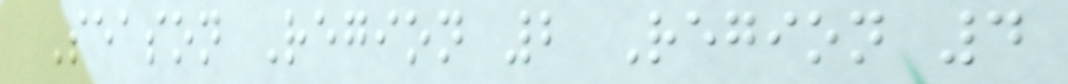Season Region 2 Region 4
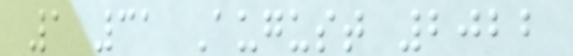1 31 August 2022
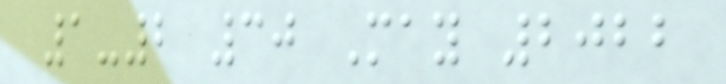1-2 30 May 2022
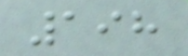198
